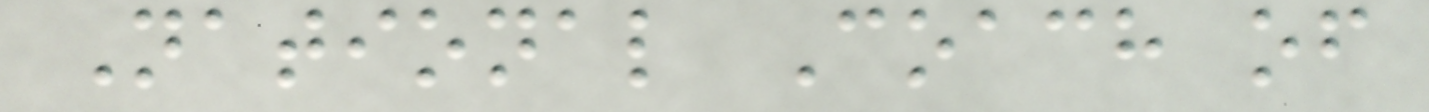National Coach of
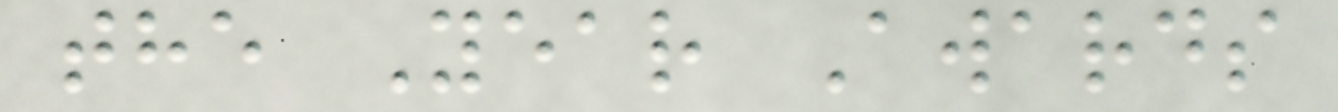the Year Awards
